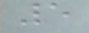5
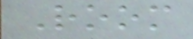Room
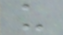u
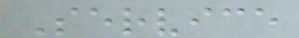Service
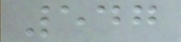547
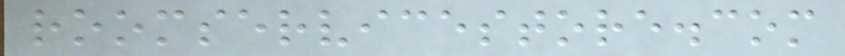roomservicestore.com
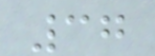37
